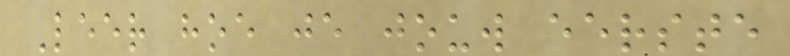Leer hoe je jouw eerste
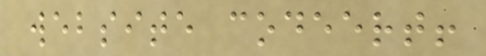website codeert!
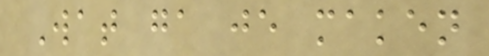Wat ga je maken
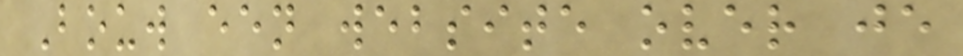Bouw een website over je
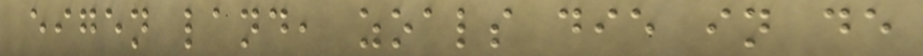eigen land, zoals die in de
